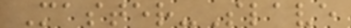Master-Slave
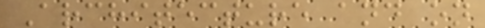Architecture and on
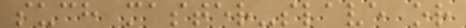such master-slave or
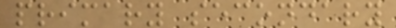primary secondary
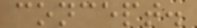concept.
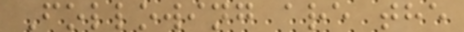Following are the
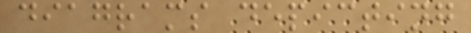diagrams depicting
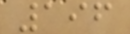196
